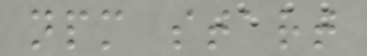npm start
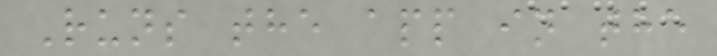Runs the app in the
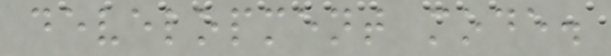development mode.
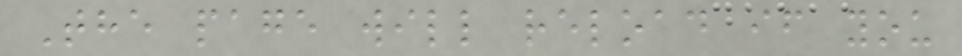The page will reload if you
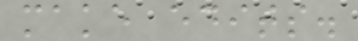make edits.
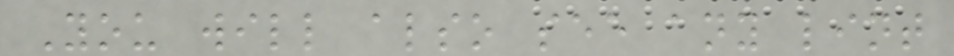You will also see any lint
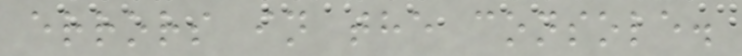errors in the console.
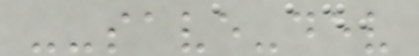--save-dev
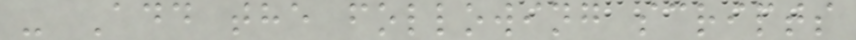- Add the following scripts
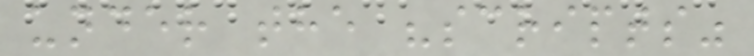under the "scripts"
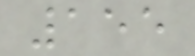155
